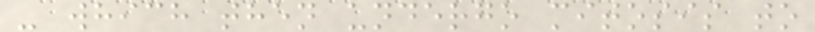- which then undergo mitosis to
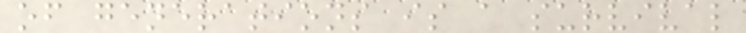of generations is a survival
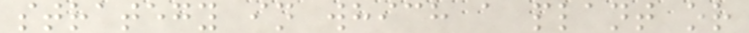strategy in which a plant or
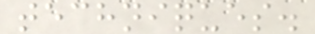techniques.
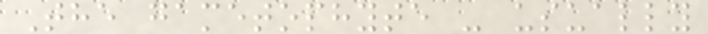The gametophyte - usually
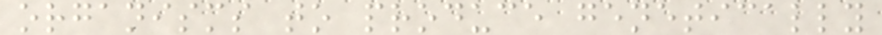organisms to produce genetically
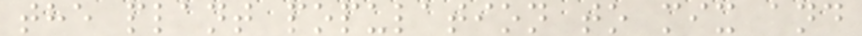the plant population to mix and
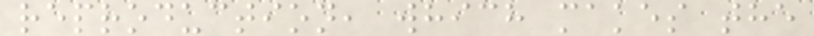reproduction, which makes the
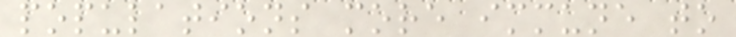populations more immune to
